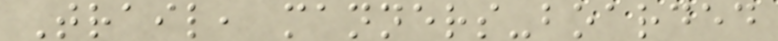Trail, manners-boarded
